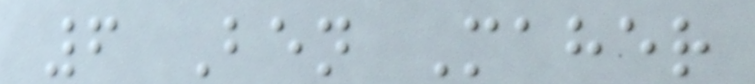6 Ben Maher
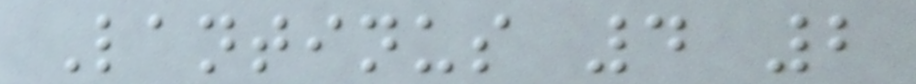Lantinus 4 2
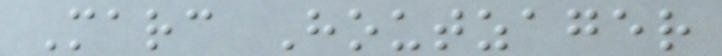Marc Houtzager
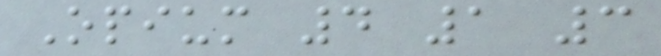Opium 4 1 3
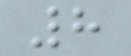8
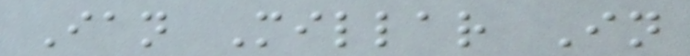Ian Millar In
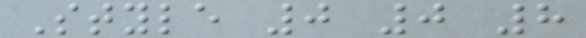Style 0 0 8
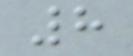8
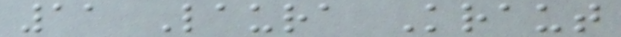11 Laura Kraut
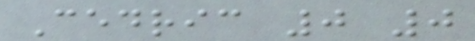Cedric 0 0
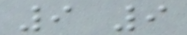9 9
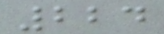224
